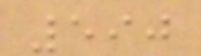590
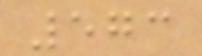573
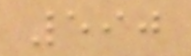590
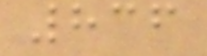836
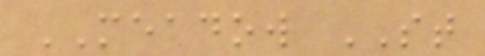MEADOW ST
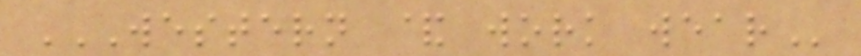WESTERN & WORK WEAR
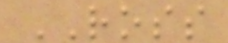ROSS
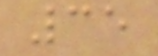35
